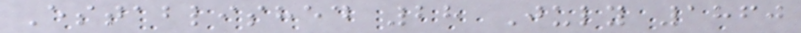Established 28 July 1860
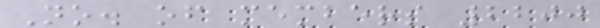No. of members 2200
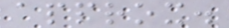approx.
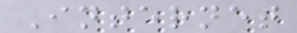Internet
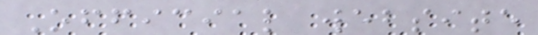Official website
